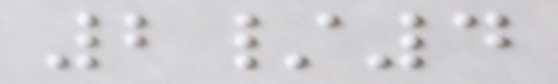2/4
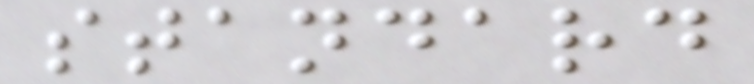standard
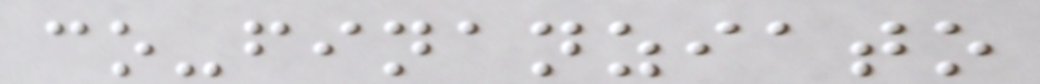co-finanziato
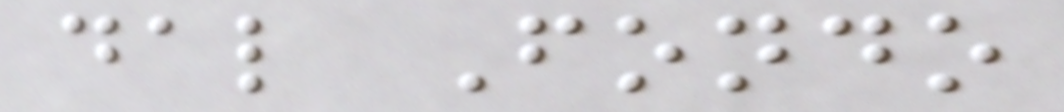dal Fondo
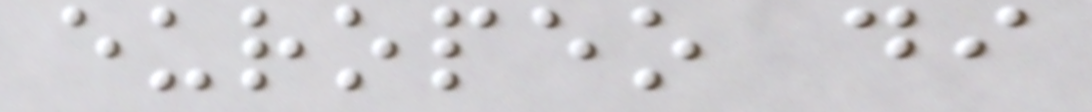europeo di
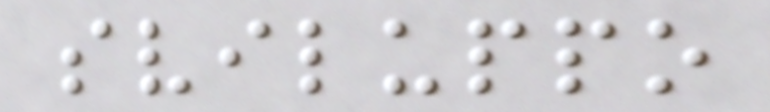sviluppo
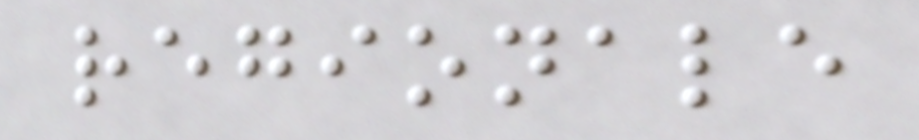regionale
